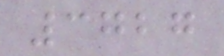3727
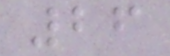26
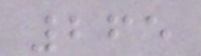265
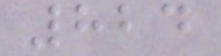824
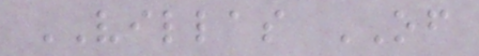VILLAS OF
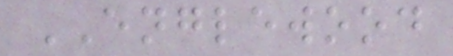ENGLEWOOD
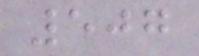507
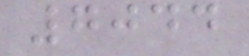7044
